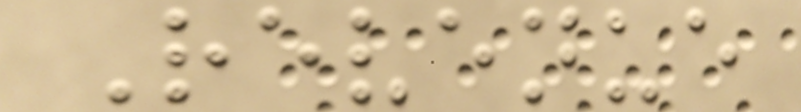Revenue
